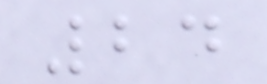24
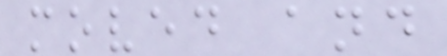moved and
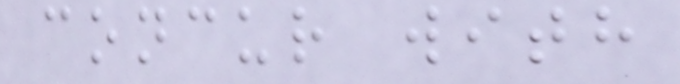concur with
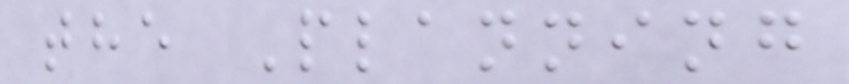the Planning
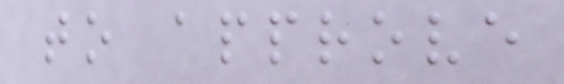to approve
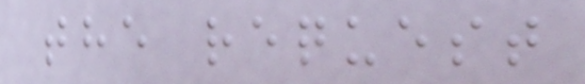the request
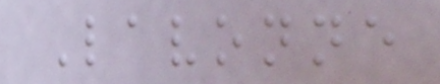Lavonne
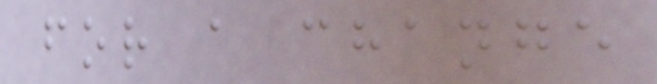for a change
